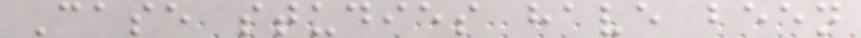Case studies have been
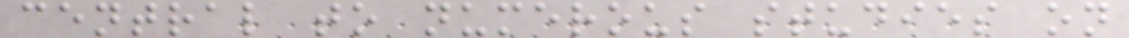central to numerous studies on
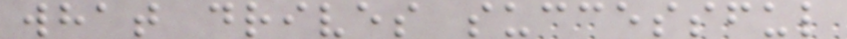what drives successful
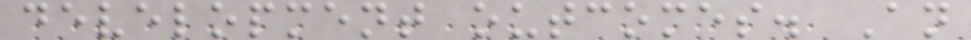development outcomes. An
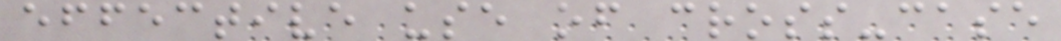effective use of cross-case
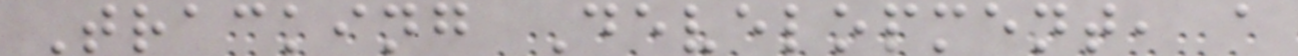Tracking Development, a
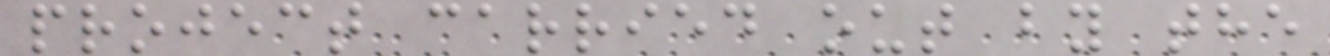project carried out by the
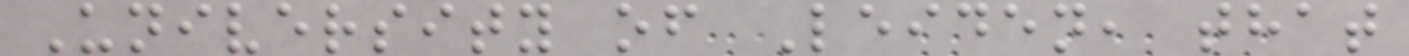University of Leiden, that
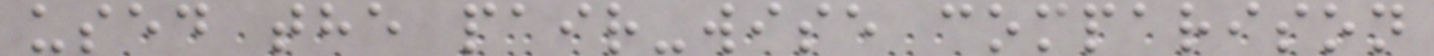used the pair-wise comparison
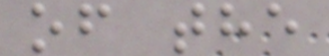of the
